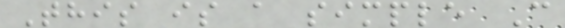This is a simple C
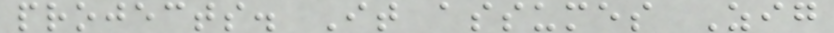projects. It assumes Zig
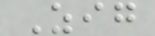Zig
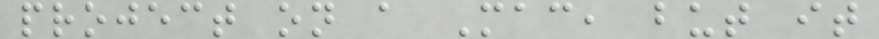project on a Mac, but it
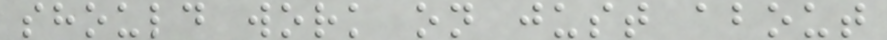should work on just about
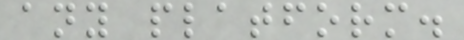any platform.
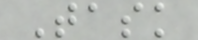Task
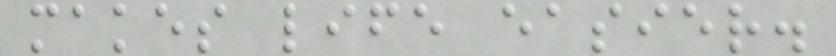makes life easier.
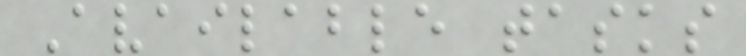Available tasks
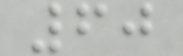60
